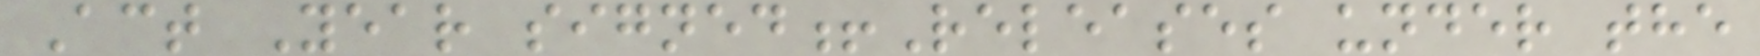Act Year signed!Releases under the
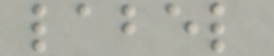label
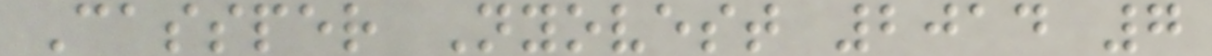Cassper Nyovest 2014 7
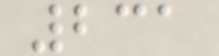231
